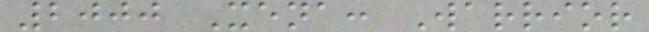2000 Xena: Warrior
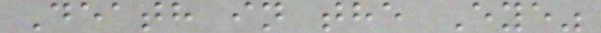Death in the Eye"
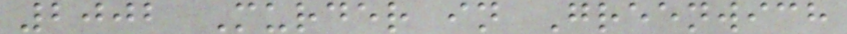2002 Murder in Greenwich
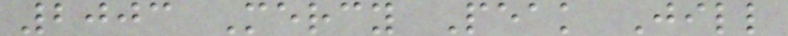2003 Mercy Peak Jill
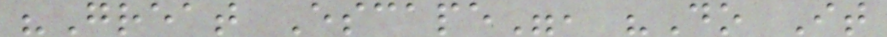"Great Escape", "Do It
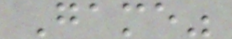Game"
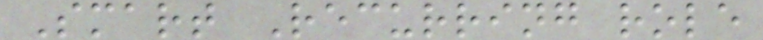Smart Recurring role
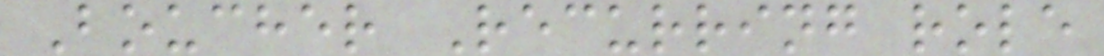Boucher Recurring role
